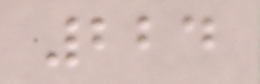224
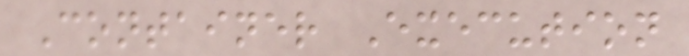Container Execution
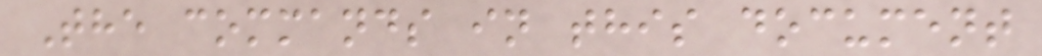The commands in this document
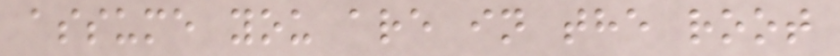assume you are in the root
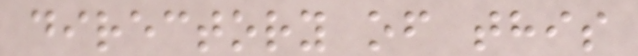directory of this
